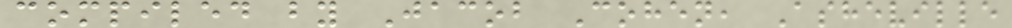compiled by Jacob Cohen, Asheville
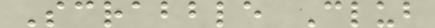Scrabble Club
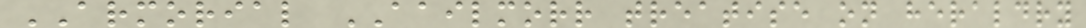ARMORIAL AAILMORR treatise on heraldry
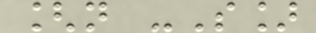[n -S]
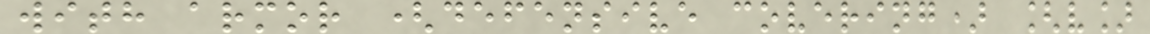with armor (defensive covering) [v]
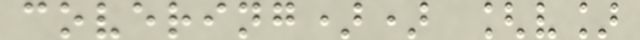covering)) [v]
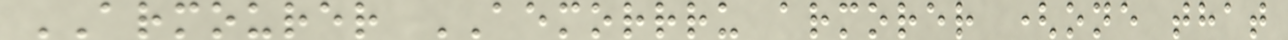ARMOURER AEMORRRU armorer (one that
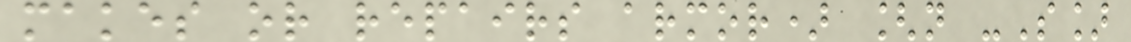makes or repairs armor) [n -S]
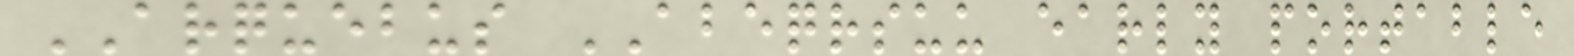ARQUEBUS ABEQRSUU early portable
